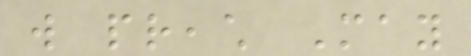will preach May
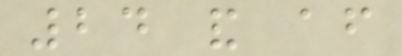24 and after
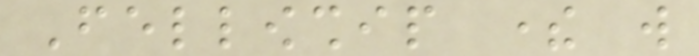Fellowship there will
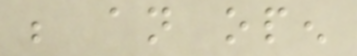be an open
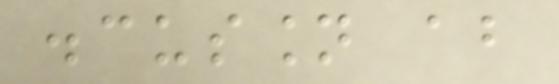discussion about
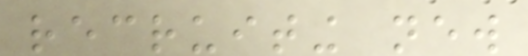recruiting new
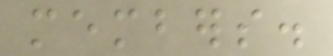members.
